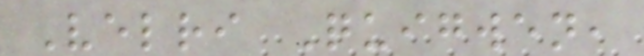Velri Quigwen,
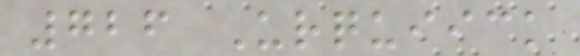726 Urquiick
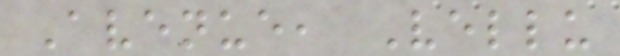Avenue, Vellu
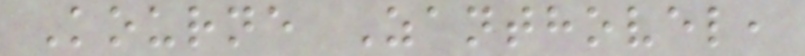Kourne Zanthovel,
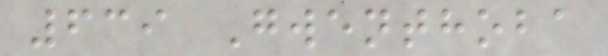639 Gwenthoba
